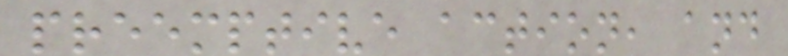preemptive action, and
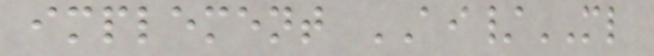implement AI/ML
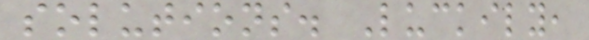solutions. Luckily,
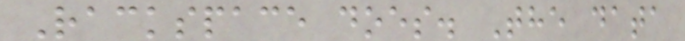Rackspace does. The data
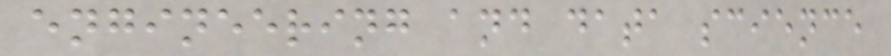engineering and data science
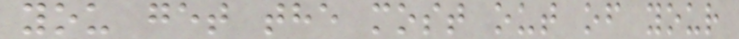you get the most out of your
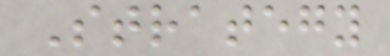Strategy
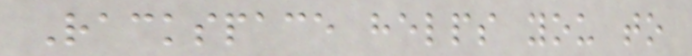Rackspace helps you to
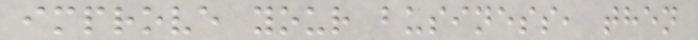improve your business, then
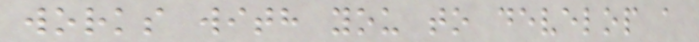works with you to develop a
